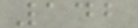142
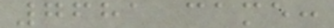7681 came:
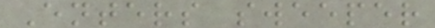Enters sweeper
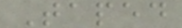Taped
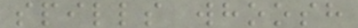spills whoosh
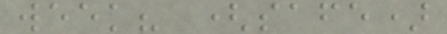week? (safe)
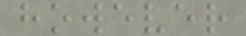however
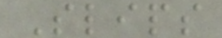Slips
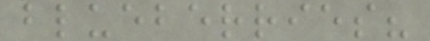blueberries?
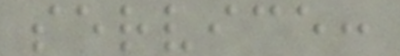service:
